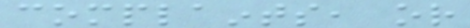complaints, or
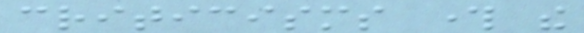criticisms through the
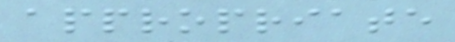appropriate
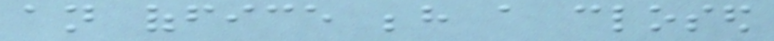an office behind a closed
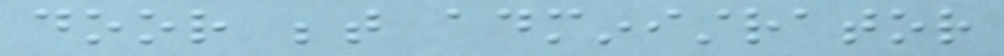door between administrator
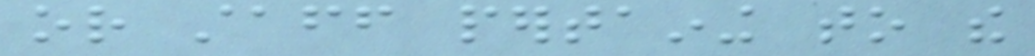or staff pertaining to the
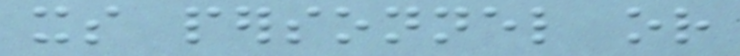its personnel or
